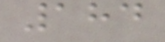184
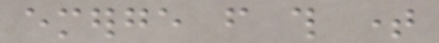emerge from this time
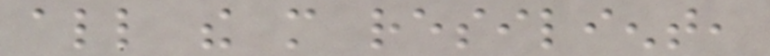all the more resilient,
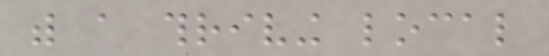with a thriving local
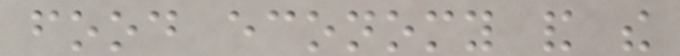food economy and the
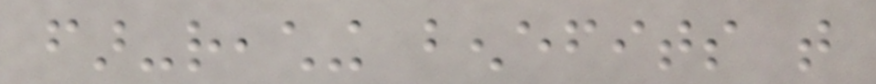far-reaching benefits that
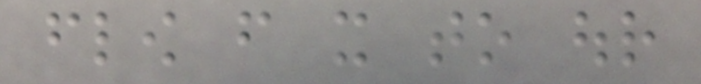flow from it to our
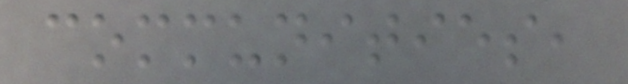communities,
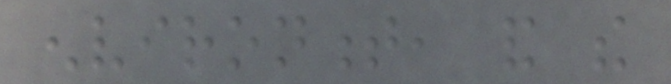environment, and the
